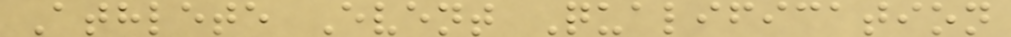Athlete Event Qualification
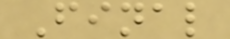Final
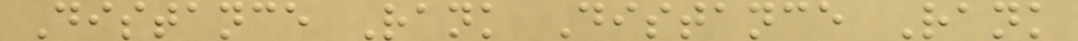Distance Rank Distance Rank
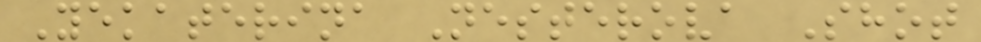Yekaterina Nesterova Shot
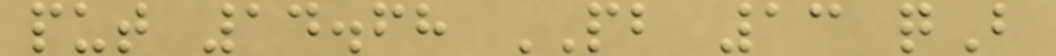put 14.68 PB 13 qB
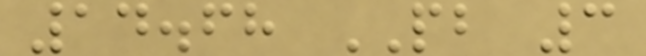14.68 PB 3
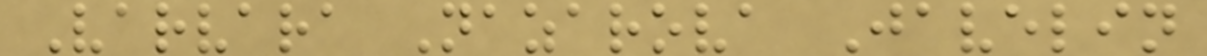Varvara Nazarova Javelin
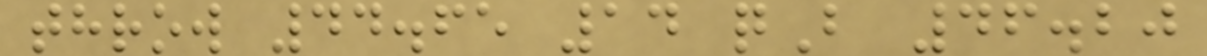throw 44.65 14 qB 46.20
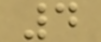4
